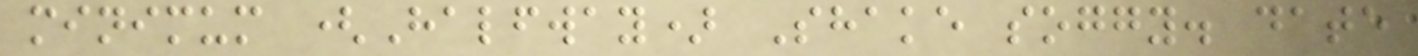minimum (Halfway) Shake soggy. date
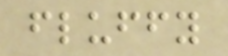fluffy
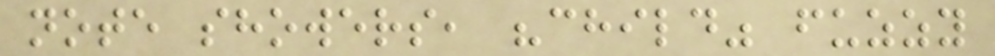note showers, "child" fuzzy
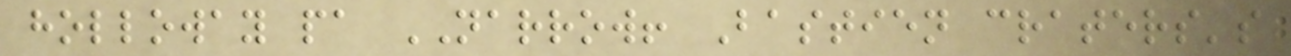holloway pa NARROW! Bastien craters's
